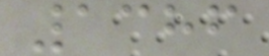1386
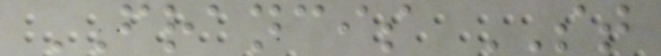FRANCIS ST
